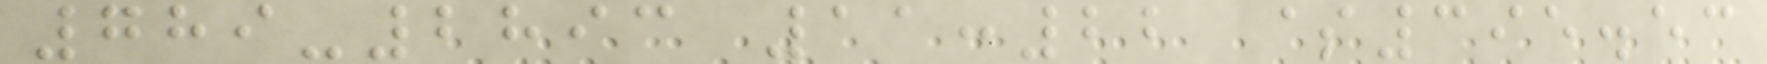789-2893 11:22 $395.53
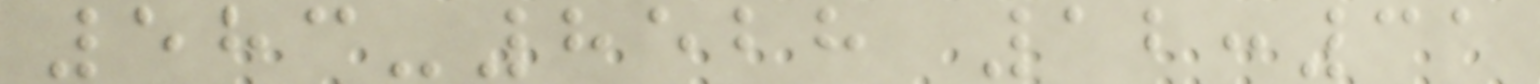583-8528 12:31
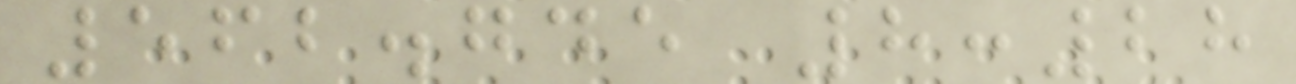562.745 8:28
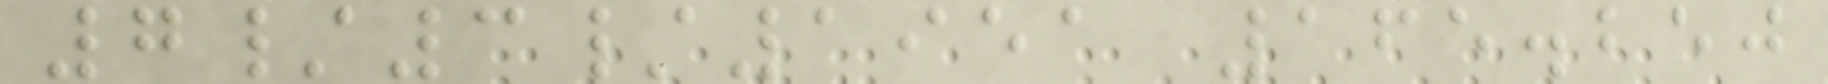7/3/1951 165.250
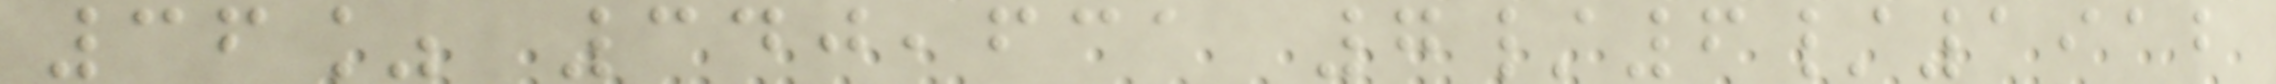36% 340,631 7/6/1912
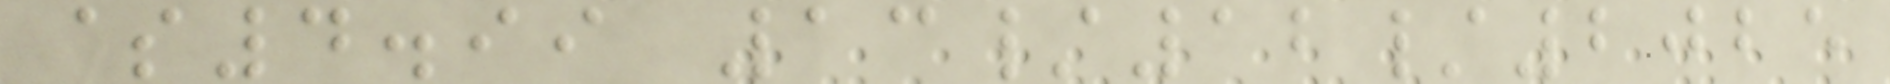$4.99 13/12/2025
